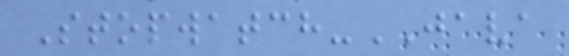Stopwatch-JAVA
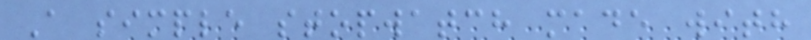A simple stopwatch made with
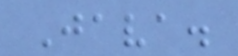Java.
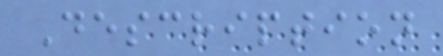Description
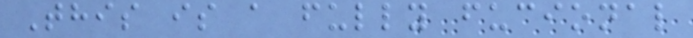This is a fully fucional
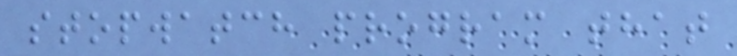stopwatch program that
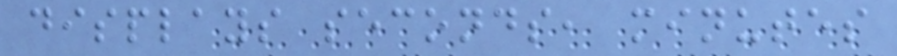displays seconds, minutes
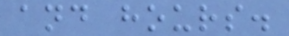and hours.
